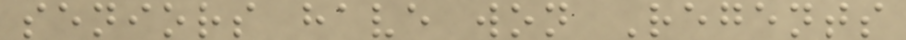seniors have won Regents
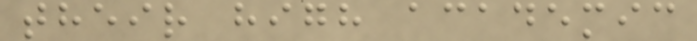their high academic
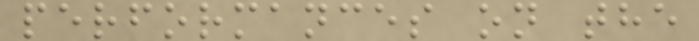performances on the
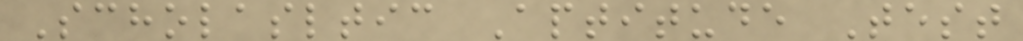Scholasltic Aptitude Test
